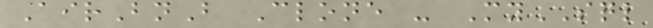AirBnB Clone - MySQL
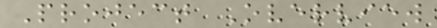Project Overview
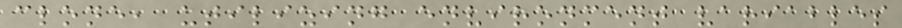clone, utilizing environment variables
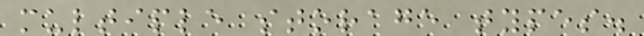multiple storage types.
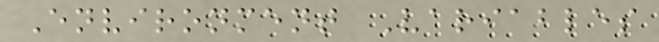Environment Variables
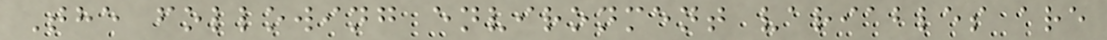The following environment variables are
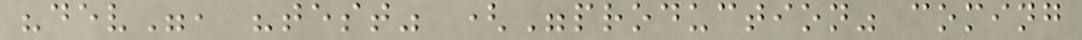"dev", "test" ("production" coming
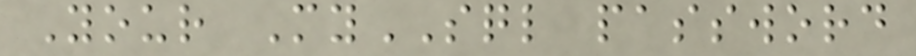Your MySQL password
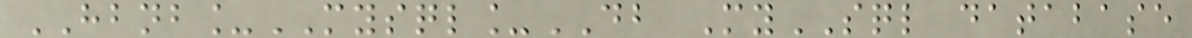HBNB_MYSQL_DB MySQL database
